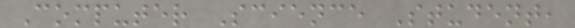Computer Science Student,
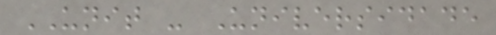UNIT - Universidade
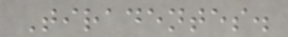Tiradentes.
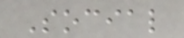Social
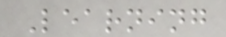Learning
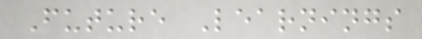Future Learnings
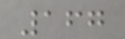167
